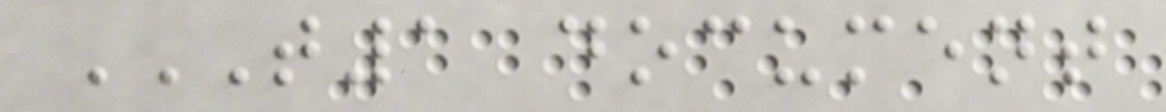T1 DOCUMENT
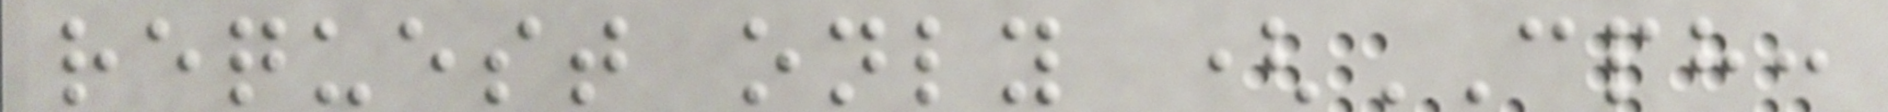request only (CPH:
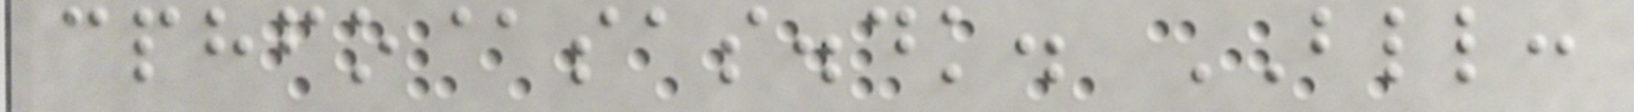cphfo@sas.dk. BLL:
